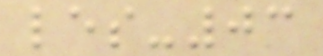les-03
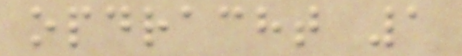opdracht 1
